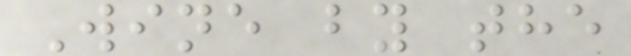Wine by the
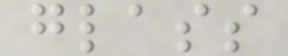glass
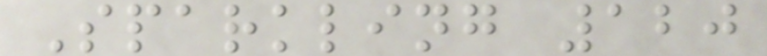Sparkling 120
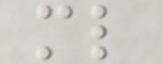ml
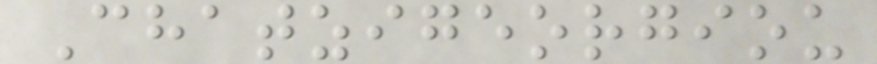Chatzigeorgiou
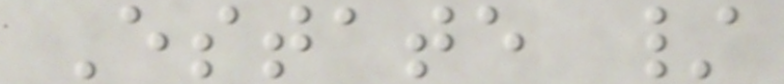Estate /
